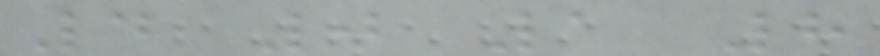4 0 1 8
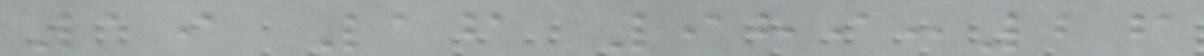19 16 989:26
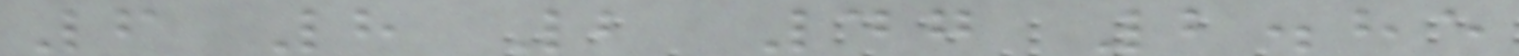6 8 2 47 2.85
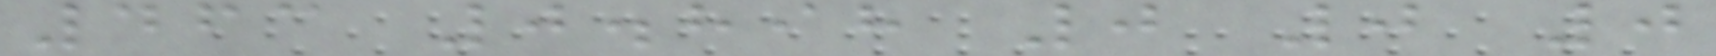463 0.898 0 0 0
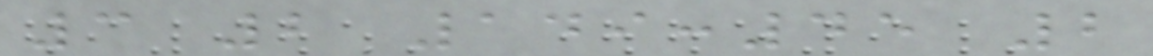3 2 149:45 2
